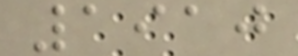1910
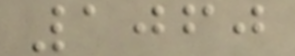1060
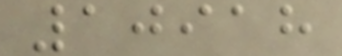10918
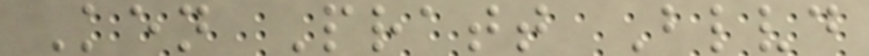Ken Pratt Blvd
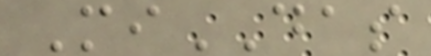MiDAS
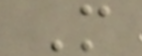M
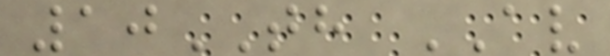10TH AV
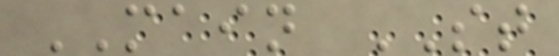MAIN ST
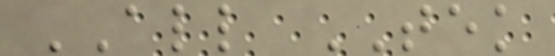ALL TEK
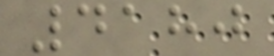4180
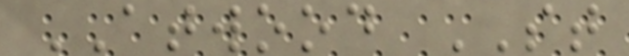ATWOOD ST
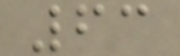63
